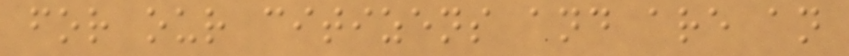for our citizens and are an
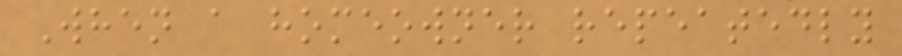When a homeowner repeatedly
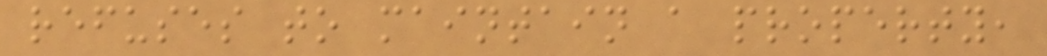refuses to maintain a property,
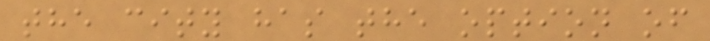the city has the option of
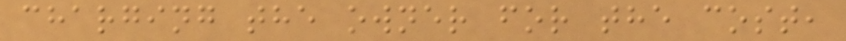charging the owner for the cost,
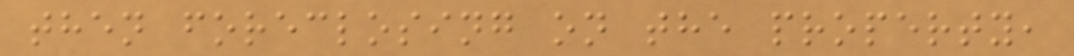then foreclosing on the property,
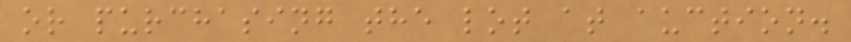or purchasing the lot at auction.
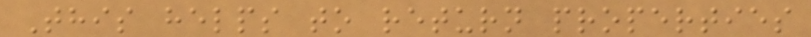This helps to return properties
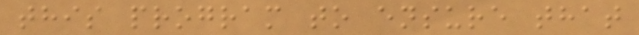this program to ensure that
